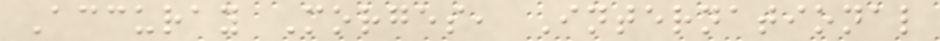Accuray Morges, International
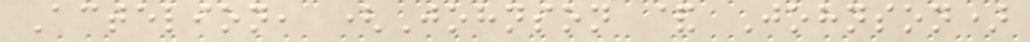Actelion, (Johnson & Johnson)
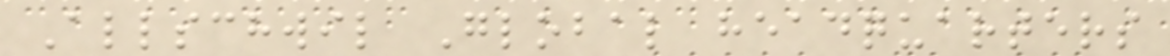Allschwil Global headquarters
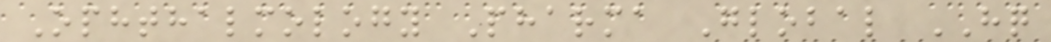Ophthalmology Pharma Global HQ
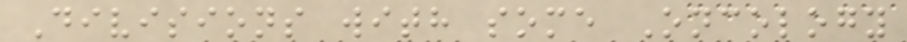Divisions with some Oncology
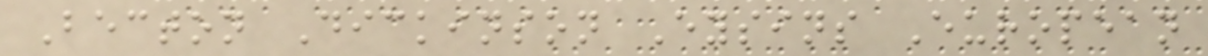Becton Dickinson Eysins European
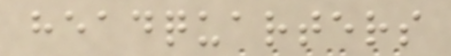headquarters
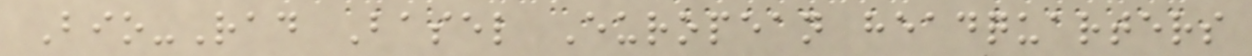Bio-Rad Basel European headquarters
